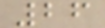26
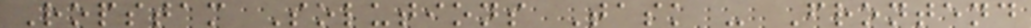Ropstam Solutions Task - Frontend
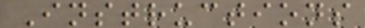Instructions
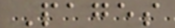Pages
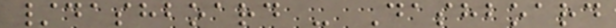/dashboard - Dashboard
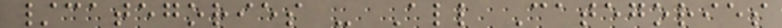/categories - All Categories
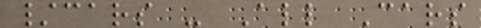/cars - All Cars
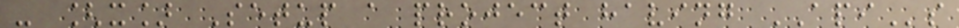- [x] Setup a project having APIs
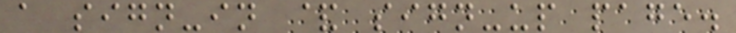a sign-in & sign-up page.
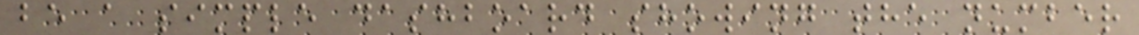be a simple dashboard showing the number
